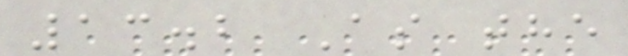13.2 As the
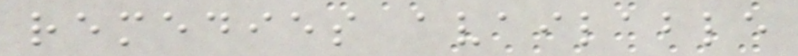remedies available
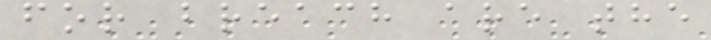for breach are the
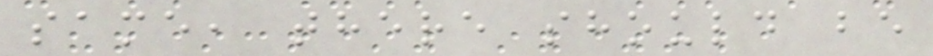same, there should be
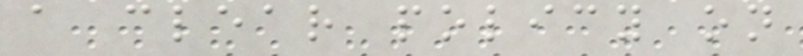a clear policy on
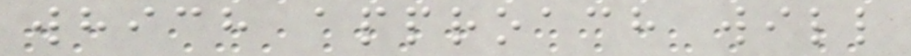which approach will
